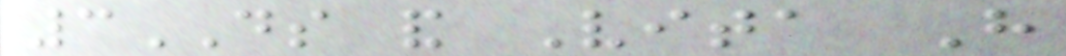3DS and Vita Have
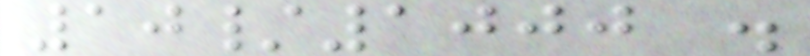10/1000 .
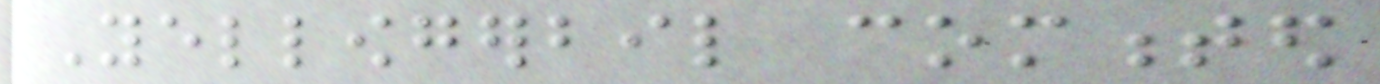Yellowgerbil commented
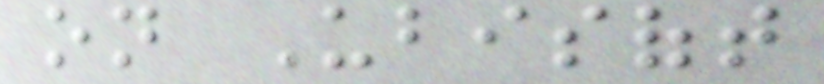on Ubisoft
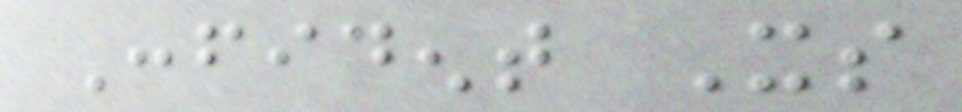Confident Its
